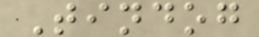Tindog
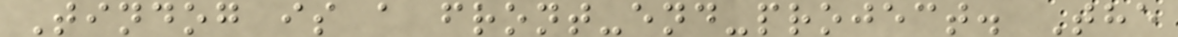Tindog is a front-end-project. The
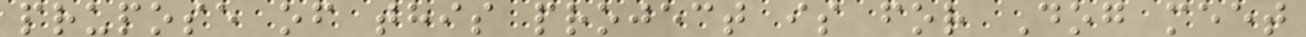prupose of this project is for Dog meet
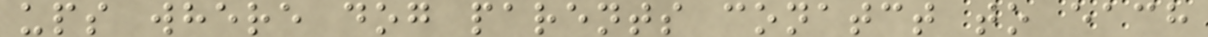ups where dog parents conatct to each
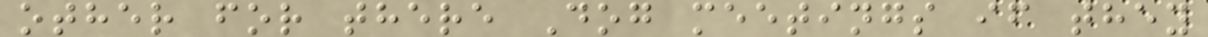other for there Dog meetings if they
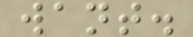want.
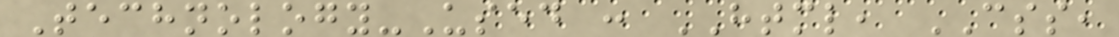Technology-Used : HTML, CSS,
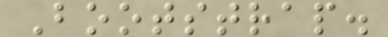Bootstrap.
